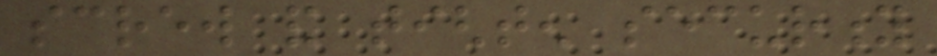screw and tighten security
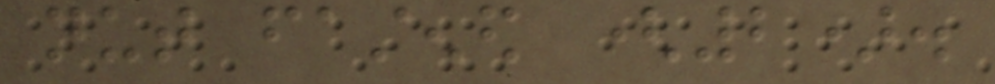nut fastened (2).
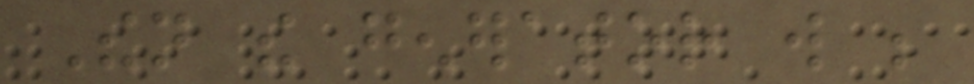Then the generator will be
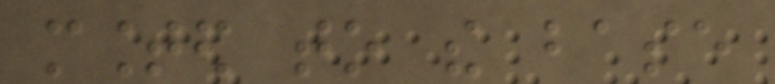mounted to the base
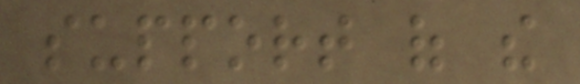support of the
